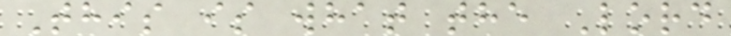This is what the Lord
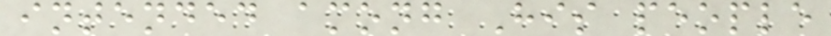intended among His people
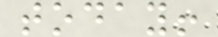today!
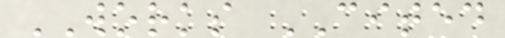WORKS CITED
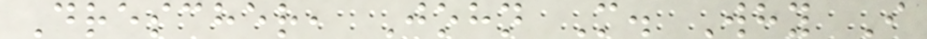Drescher, John M. Why I
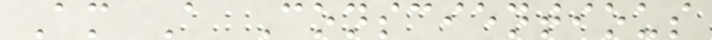Am A Conscientious
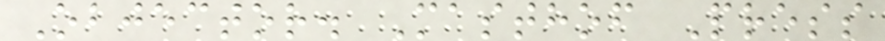Objector. Masthof Press
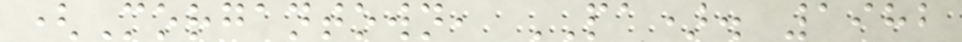(Morgantown, PA). 1982
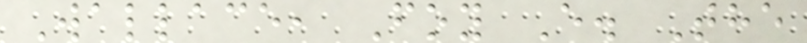Wallace, Foy E. The
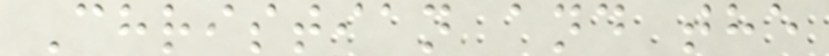Christian and the
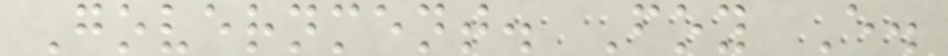Government. Foy E.
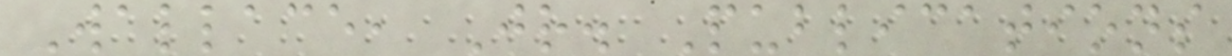Wallace, Jr. Publications
